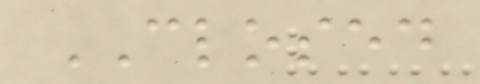CLOSED
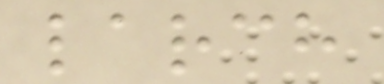larch
